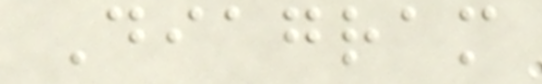Diagram
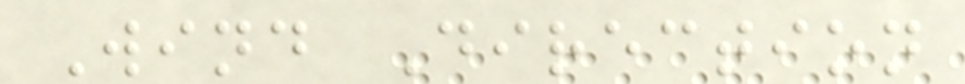Wind Direction
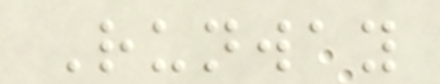Runway
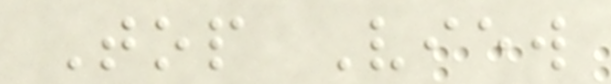Top View
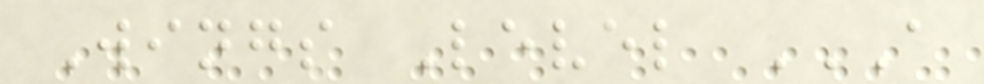Wings Level A
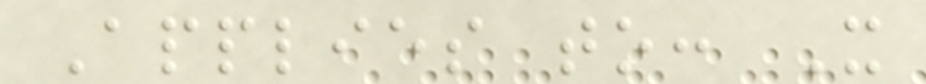Applies to: X
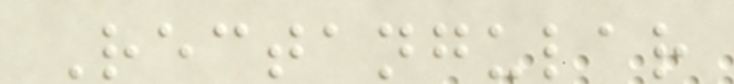Rectangular
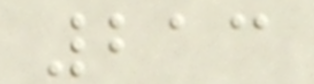213
